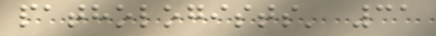pathologists' 31
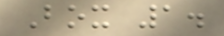Box 1.
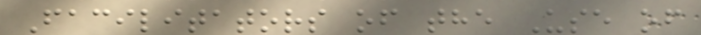Facilitators of the Use of
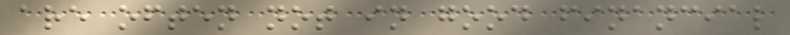are often not in good financial
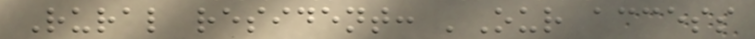Rural resident: 'Our access
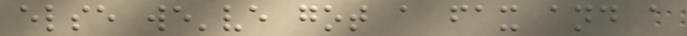else we've got a fax and a
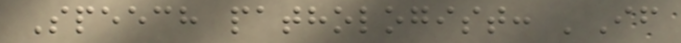Speech pathologist: 'If
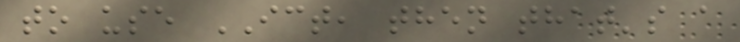to use ICT, then that's a
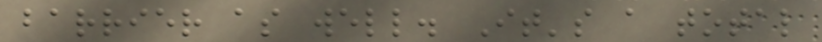barrier as well. It's a total
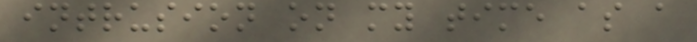intrusion on my time as a
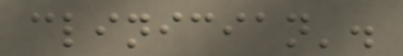clinician'.
